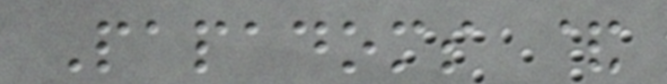Papadoms &
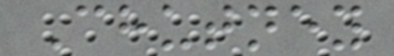Chutney
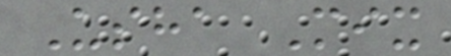Usha Mix
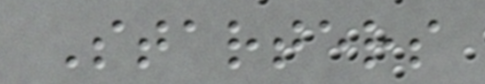Starters
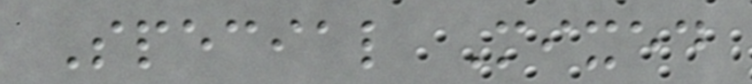Special Mixed
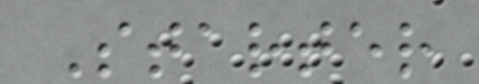Starter
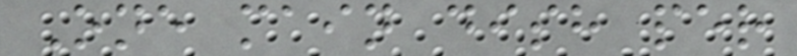One main dish per
